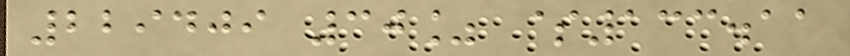229409 30% $133.11
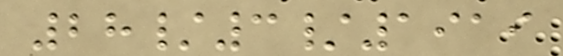28/3/1919
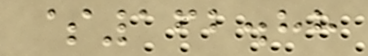$162.88
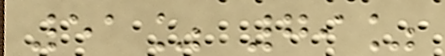51% 79%
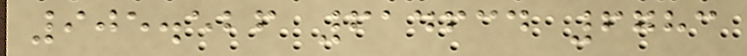905.526 614634 6783
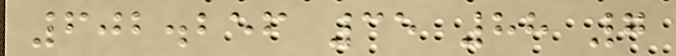602.256 35 88 7
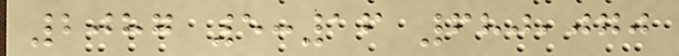2087 5:16 680,070
